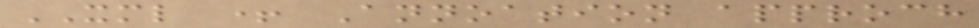XML + Annoation approch
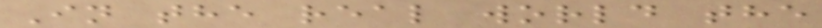In the real world the
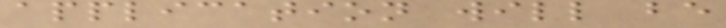application will be
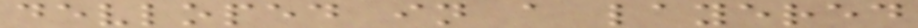devloped in a layered
